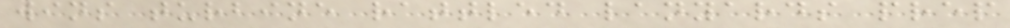wins turbine rattled lanyards prep
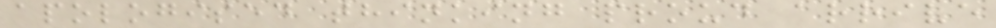apologised thinking proud arrive
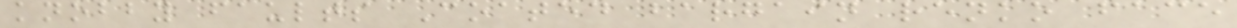knobby faults Coated bargain renko face
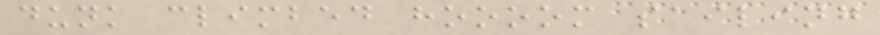dunk climbed hoooom sailing
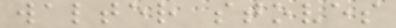walter stoves
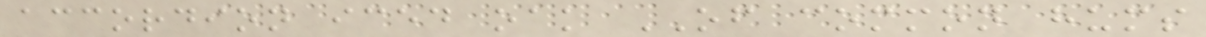accordion iced oak OF common hums
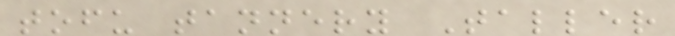tofu tannery Taller
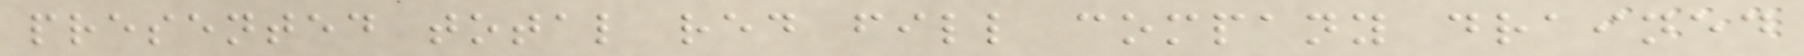presented total red fill company drained
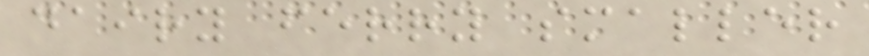dairy ferry smaller
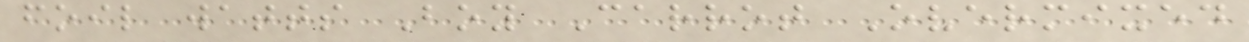foil watts Boy Carrot Overmixed
